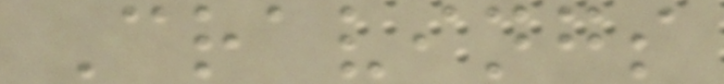Cravings
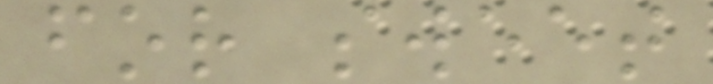for sweet
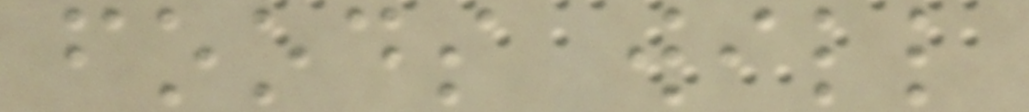foods will
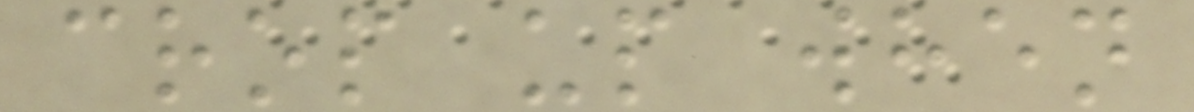crop up when
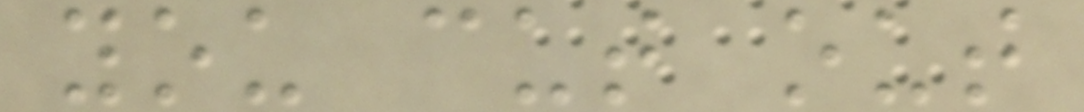you cut out
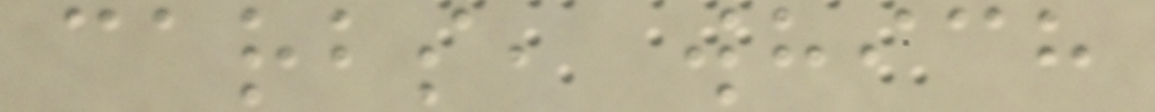carbs, which
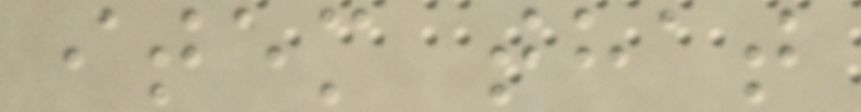item that
